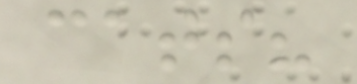cats?
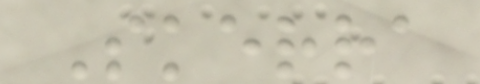Skerra
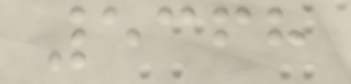5368
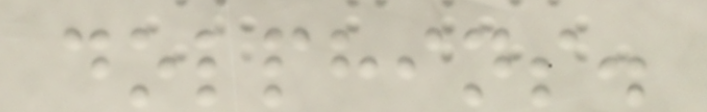dolphins.
